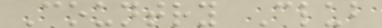Country Club
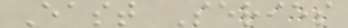East Series
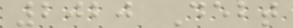2020 Debt
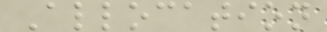Allocation
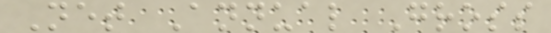Net Annual Gross
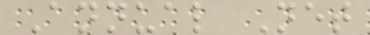Annual Net
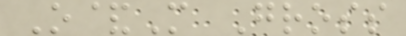O&M Gross
